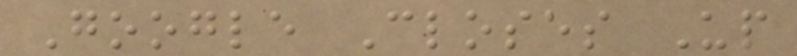Google Closes Up
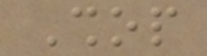Shop
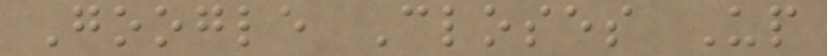Google Closes Up
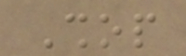Shop
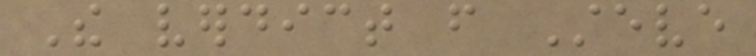The verdict from Steve
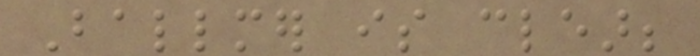Ballmer is clear;
